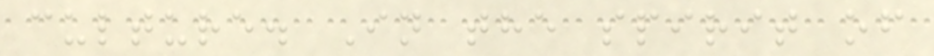culture. In the spirit of
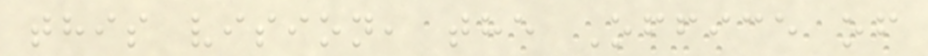this vision, the Office of
